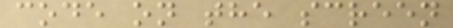code on the screen
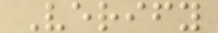Verify
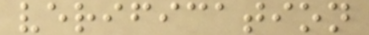verification
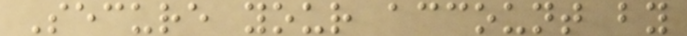Secure your account by
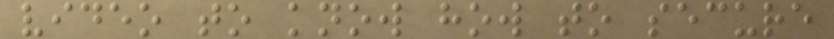video to know how to secure
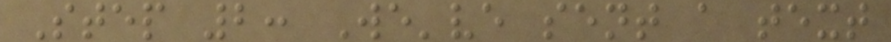Step 2: We've sent a text
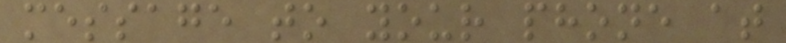message to your phone at
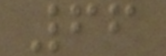66
